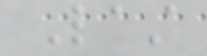Last
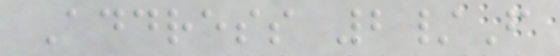Address 2/F
